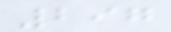297
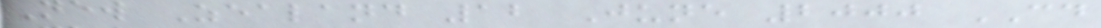New Zealand 12 June 2000 CD
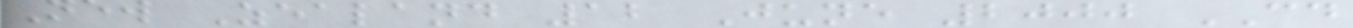New Zealand 12 June 2000 CD
